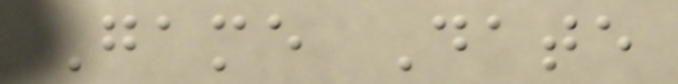Game Date
